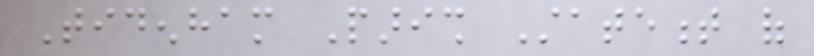Tidenham Parish Statement of
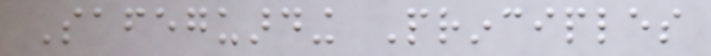Safeguarding Principles
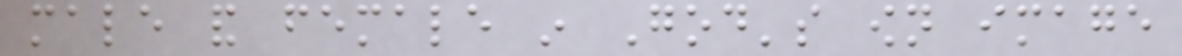male and female in God's own image
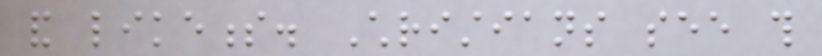and likeness. Christians see this
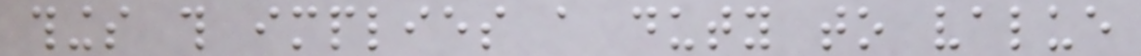things this implies a duty to value
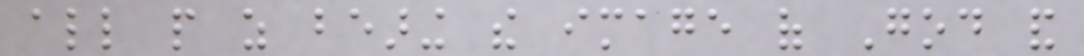all people as bearing the image of God and
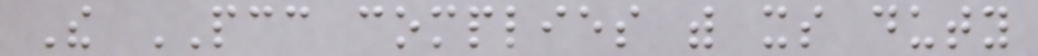The PCC complies with its duty
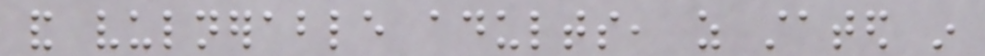and vulnerable adults, as stated in
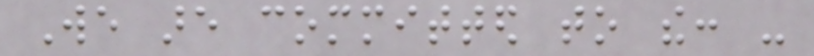We are committed to the: -
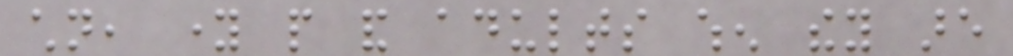children, young people and adults when they are
